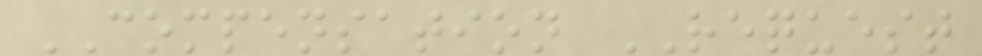COMPENSATION REQUEST
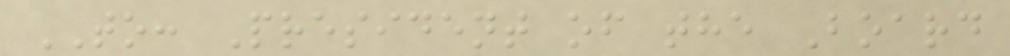TO: President of the Board
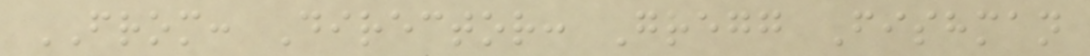FROM: Director: Gregg Fishman
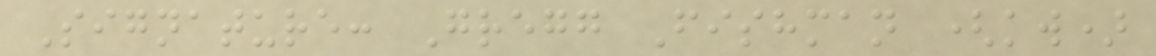Signature: Gregg Fishman (kw)
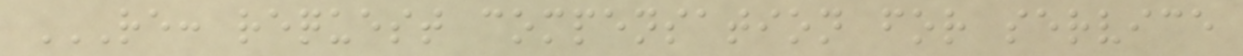RE: REQUEST COMPENSATION FOR SERVICE
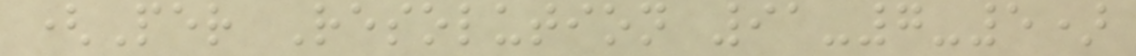(Per Resolution 91-7-5)
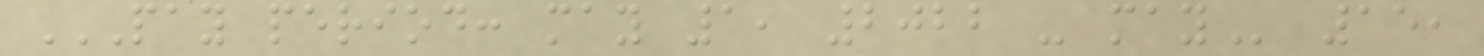PAY PERIOD: MAY 1, 2022 - MAY 15,
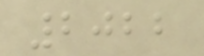2022
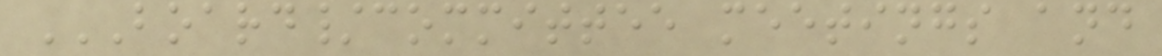BOARD/COMMITTEE MEETINGS AND
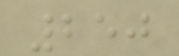250
